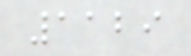1129
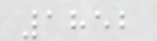1852
